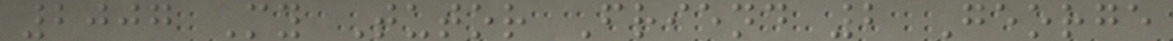2007 My Tutor Friend 2 George
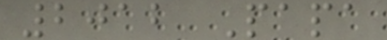2012 Papa
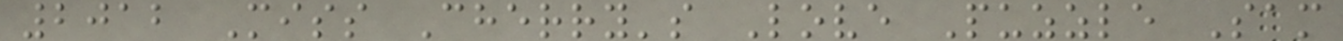2012 Miss Cherry's Love Puzzle Sam
